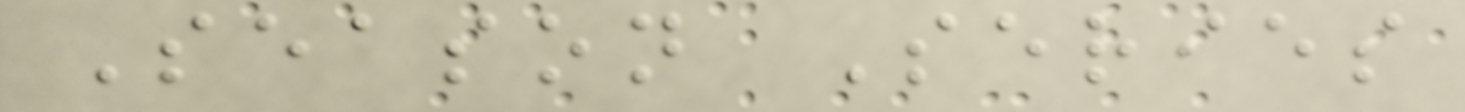Season Series
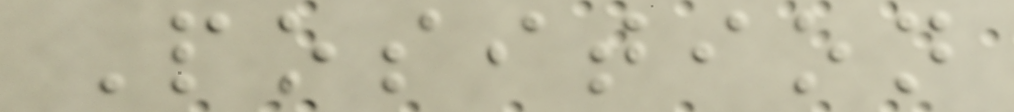Position
